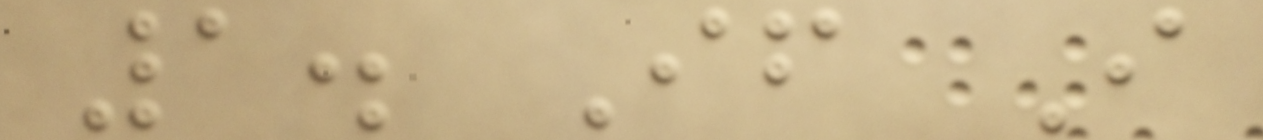1. If I
